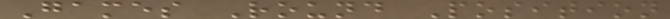Games Round Position
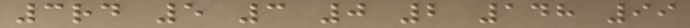3rd 5 3 0 2 148 99
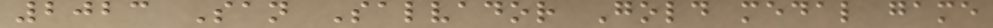2023 San Salvador Gold medal game
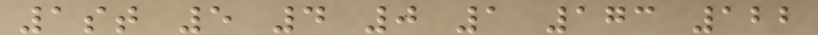1st 5 4 0 1 173 122
